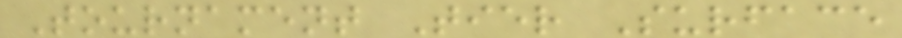Tournament Tier Surface
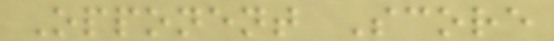Opponent Score
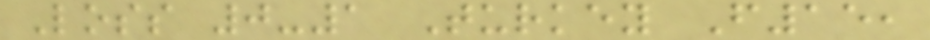Loss 0-1 Turkey F15,
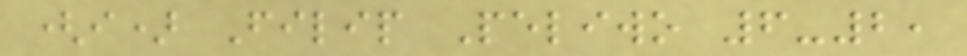(i) Filip Peliwo 6-2,
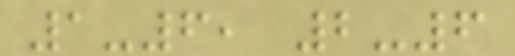1-6, 2-6
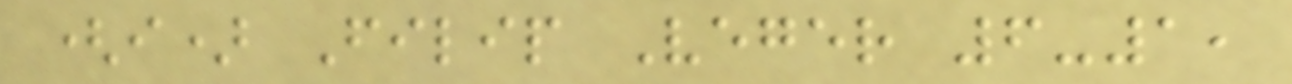(i) Filip Veger 6-1,
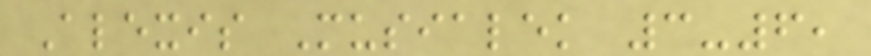Alexis Musialek 3-6,
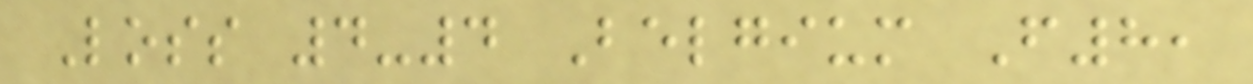Loss 4-4 Belgium F8,
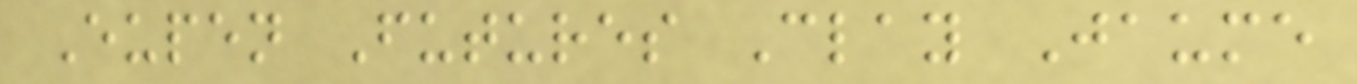Eupen Futures Clay Jaume
